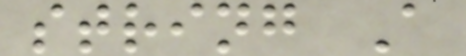string A
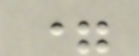=
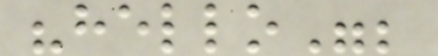"hello";
